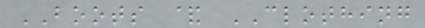BOOTS & CLOTHING
